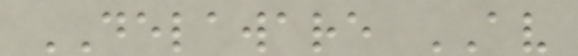DELAWARE AV
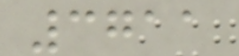3711
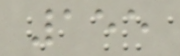155
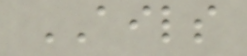AILS
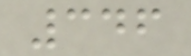346
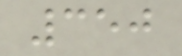350
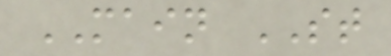MAIN ST
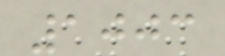1003
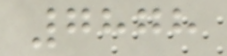7878
